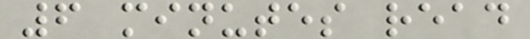6 minutes read
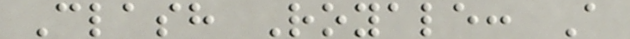Clash Royale: A
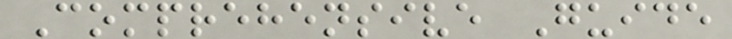Comprehensive Guide
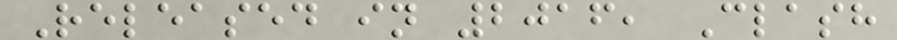Released in 2016, Clash
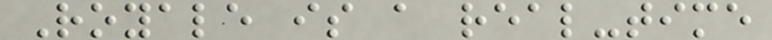Royale is a real-time
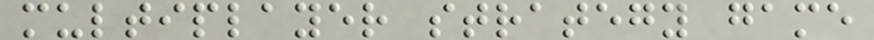multiplayer strategy game
